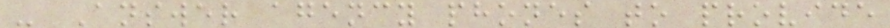- Answer agency phones to provide
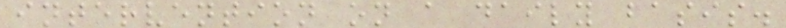intervention on a daily basis.
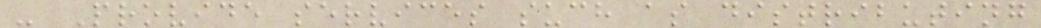- Provide services such as distributing
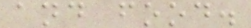and food.
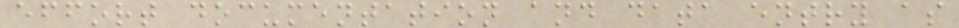effort documentation and data entry as
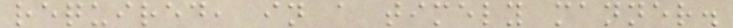required, in a timely manner.
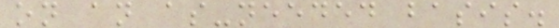on an as-needed basis.
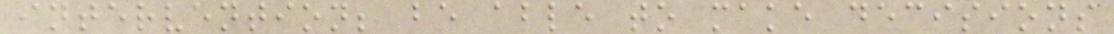intervention; be able to make decisions
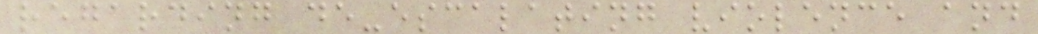regarding de-escalating violence and
